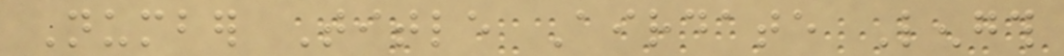Number Title Airdate Length
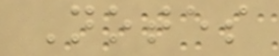Notes
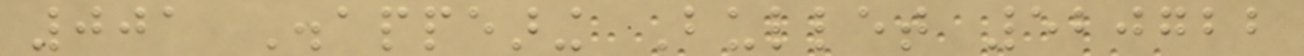001 Disappearing Bullet 520722
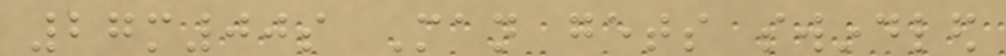27m00s Man gets swindled
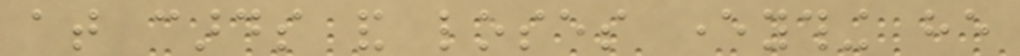at cards and loses everything he
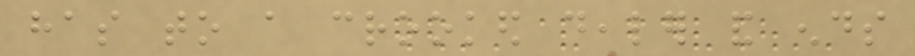has to a crooked dealer and ends
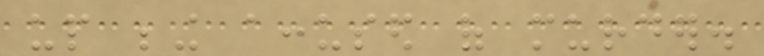up being accused of murder.
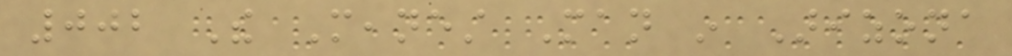002 The Meanest Man in Arizona
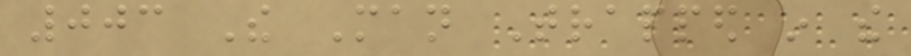003 The Man Trapped in the
